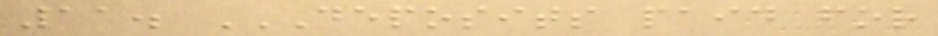11. DEPOSITS PAID FOR
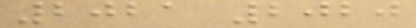2021 2020
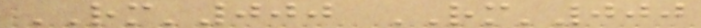RM'000 RM'000
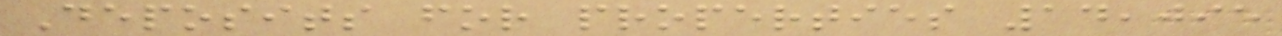Deposits for properties 14,095
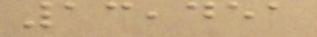13,451
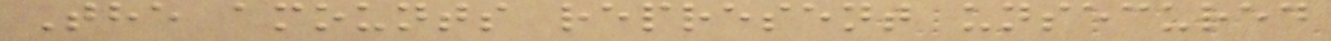The amounts represent unsecured
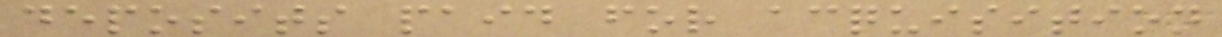deposits paid for acquisition
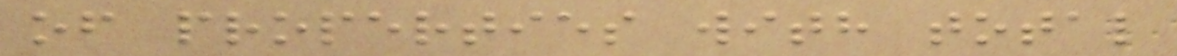of properties with total
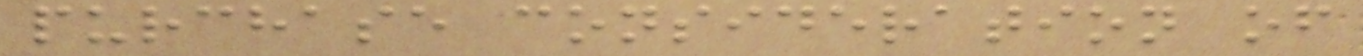purchase consideration of
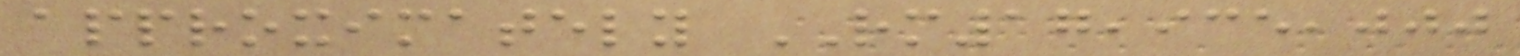approximately RM17,935,000
